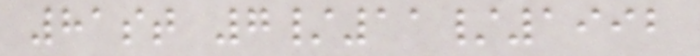81st 7/11/1992
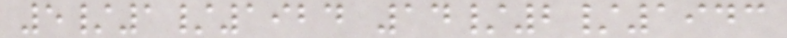5/1/1924 14/2/1943
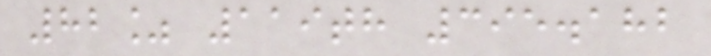82% 119th 395.182
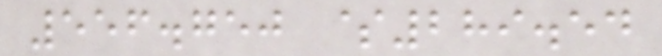556.750 $289.54
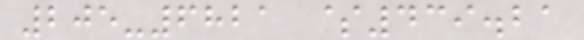205-6821 $439.21
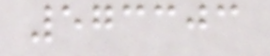573303
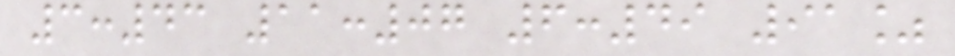3:43 11:07 6:49 91%
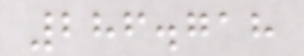286.718
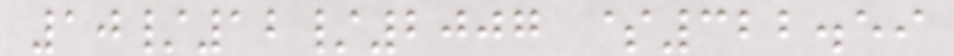10/12/2007 $322.59
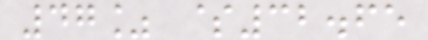47% $32.65
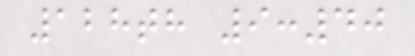128th 9:40
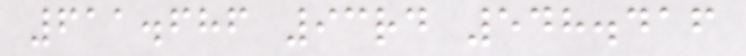611.686 93rd 548.416
